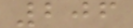206
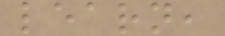learn,
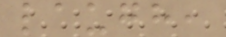laugh,
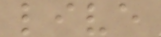live
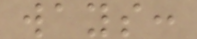ways:
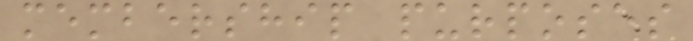membership purposes
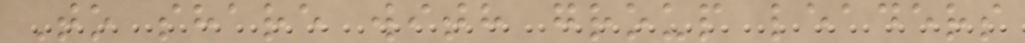To share with group leaders
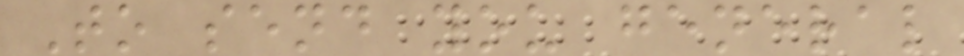To send you general
